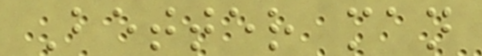Better man
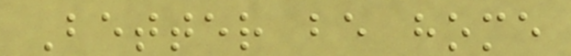Better be home
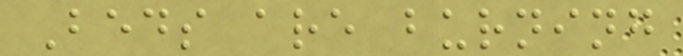Beds are burning
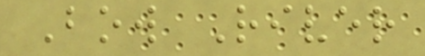Bow River
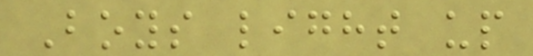Boys light up
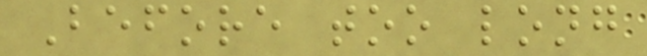Before too long
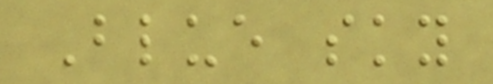Blue sky
